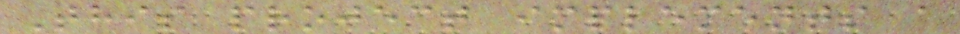This project implements a
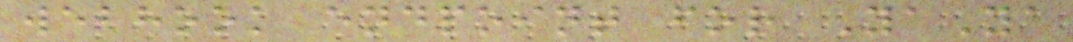webhook endpoint for YaYa
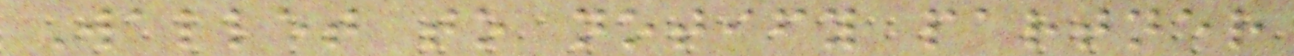Wallet to notify partner
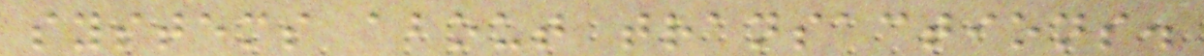systems about transactions.
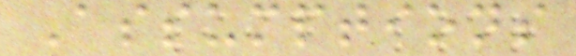Assumptions
